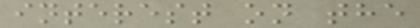interest on the
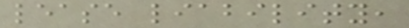lease liability,
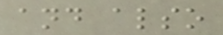and also
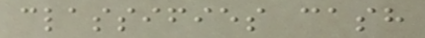classifies cash
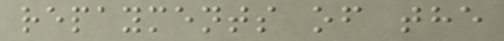repayments of the
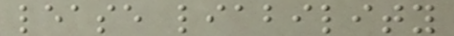lease liability
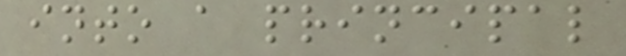into a principal
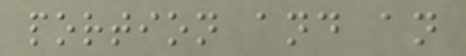portion and an
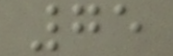75
